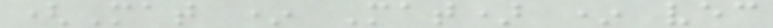(Mat * Mat) * vec
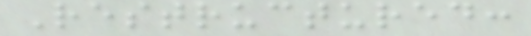Restructured:
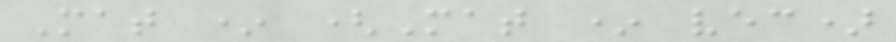Mat * (Mat * vec)
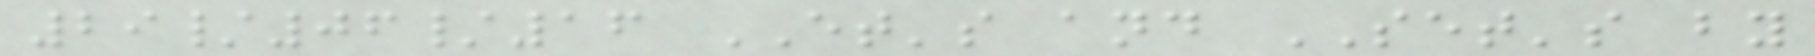29/06/16 ET's and SET's by
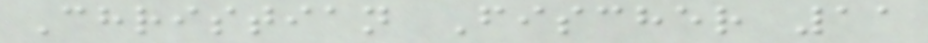Christian Fischer 11
